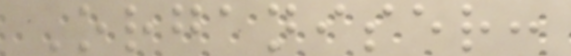Organiser:
